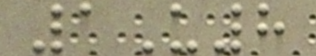1U8
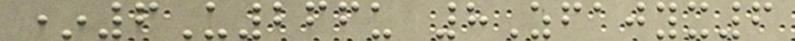*6U266u 8Zfajyx6
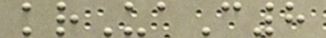krUaC8
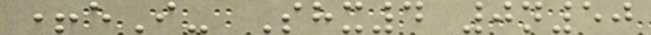+eI- Shx4 0n50
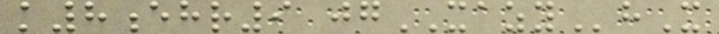k8ehr9 jgXAZYhX
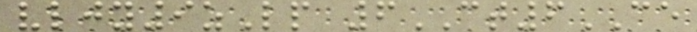vljy9zLp 6CT6CE
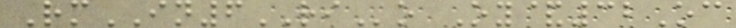RmIN6RIo Oy&32Oc
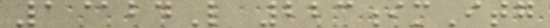1@bdL 223imItg
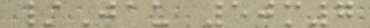/Jau 50m7
